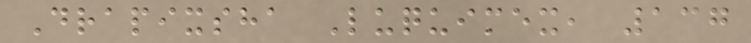Drapixsha Luquimex, 137
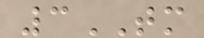3TM
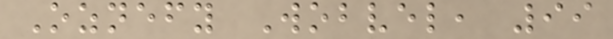Oznefy Wobvel, 99
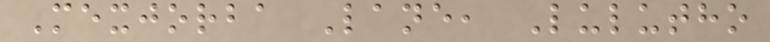Mexjorba Lane, Lulutho
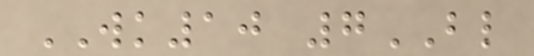WK10 7BL
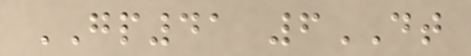GP41 6DT
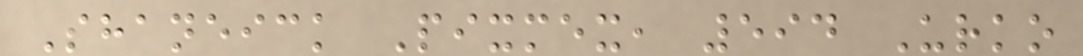Shaneick Pixmex, 594 Urko
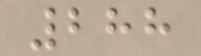288
